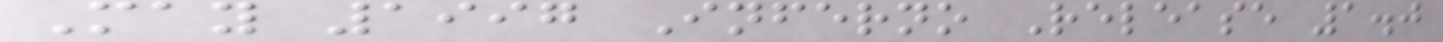May 1997 Inferno Release 1.0
